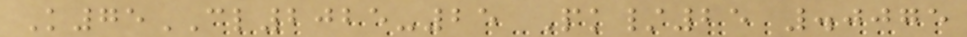K75CL2025-25 Pk/25 .0075
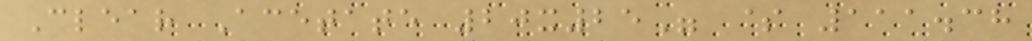Clear Acetate 20x25" $ 111.38
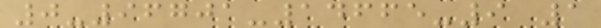0-96701-14665-9 1
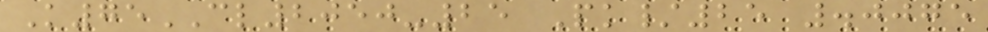K75CL2050-25 Pk/25 .0075
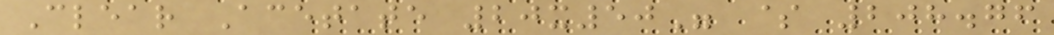Clear Acetate 20x50" $ 208.76
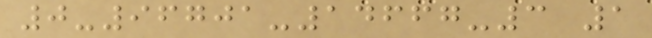0-96701-14667-3 1
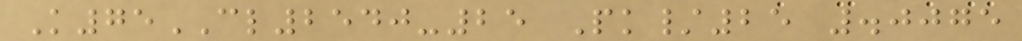K75CL2540-25 Pk/25 .0075
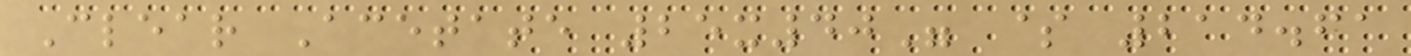Clear Acetate 25x40" $ 214.61
